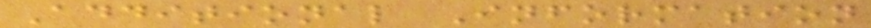Additional Information
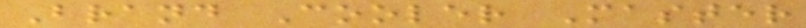Brand Cooler Master
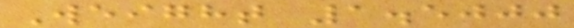Weight 1.5000
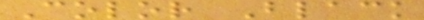Color Black
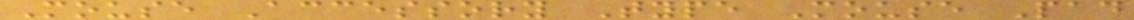Mouse Accessory Type Mouse Pad
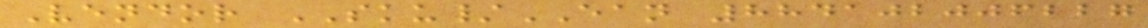Vendor SKU/EAN 884102006227
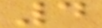4
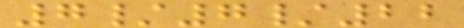7/7/22
